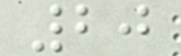20
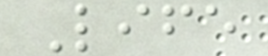Life
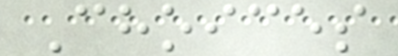Choices
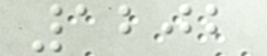1202
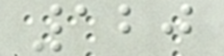120
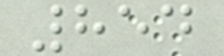854
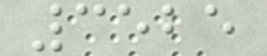3525
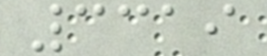3319
